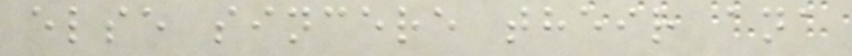else sincere their ana
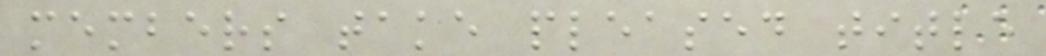members take pleased title
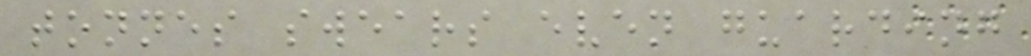tonnes swears even guarding
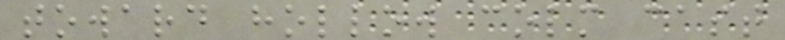toward hollow colm cast
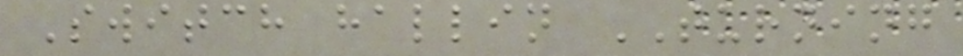Switch hallin TURNING
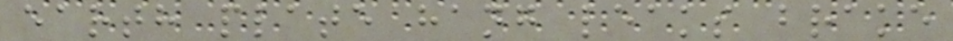earth plate hang leaks brake
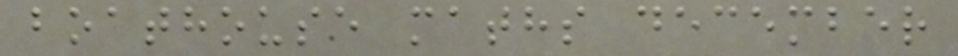boathouse maths december
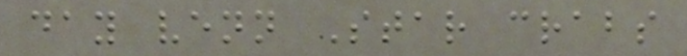day venn Star crabs
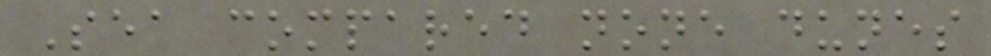Sea compared none dunes
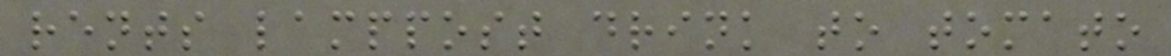rents lamppost drink to tomato
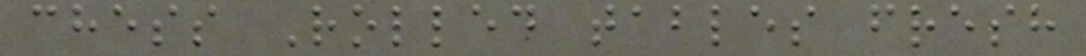chess Rolled tables fresh
